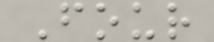Four
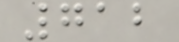712
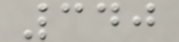340
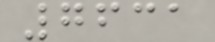7631
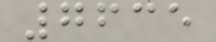7635
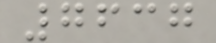7637
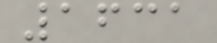1631
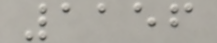1156
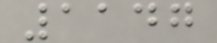1147
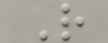R
